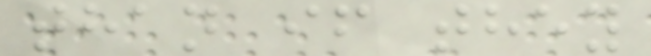than if they
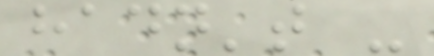hadn't -
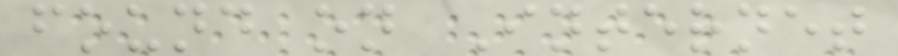found on Internet
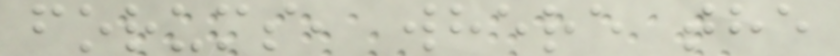forums, where the
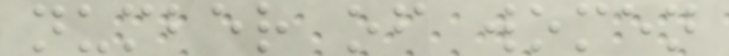number of women
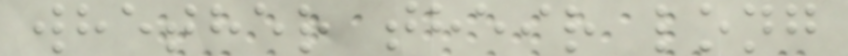whether their long
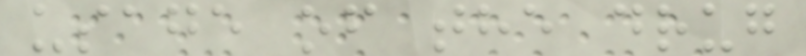usage of the drug
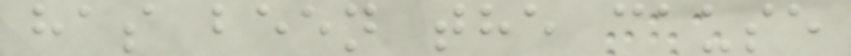has been the cause
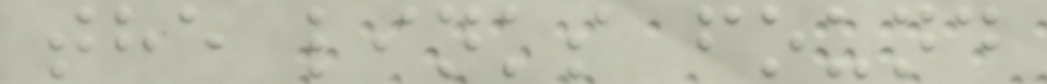the links found
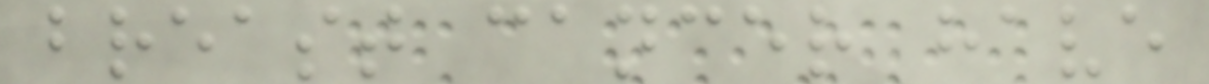breast cancer have
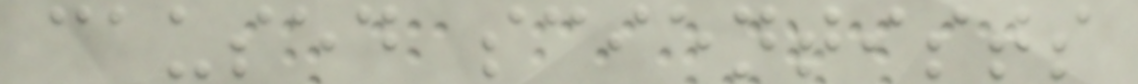caused scientists
